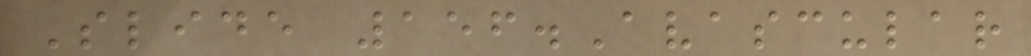Slide 156.Avascular
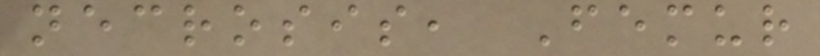necrosis, Femur
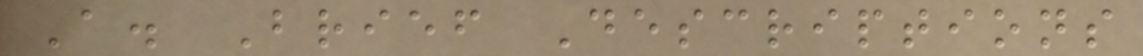A. Brief Descriptions
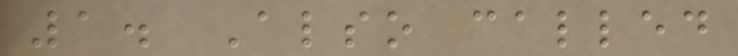1. Also called
